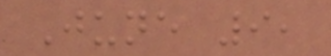June 9,
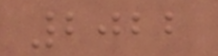2022
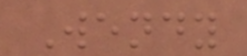Wendy
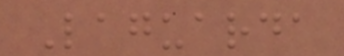Laguarda
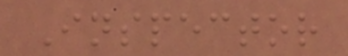Inspector
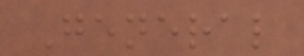General
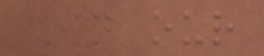In our
